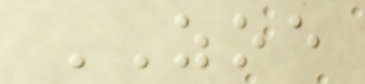ZOE
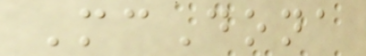McDona
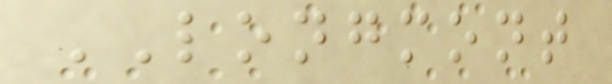LONGMONT
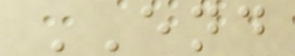END
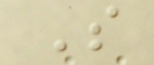S
